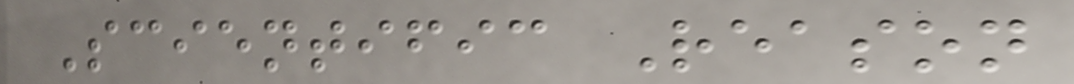Scientific Reason
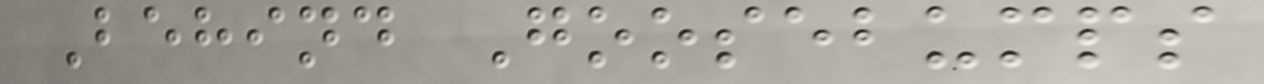Behind Goosebumps
